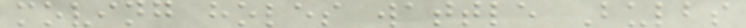moving holes wattle Bulbs
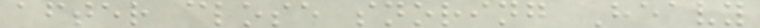after close snoring Heavy
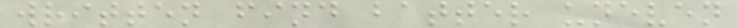written find batter uneven
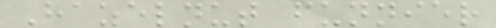Hazelnut funnier
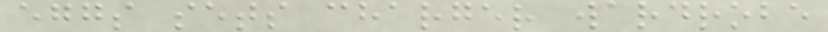eggs sets charger wardrobe
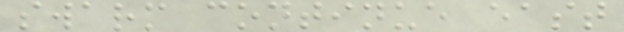swarm continue east
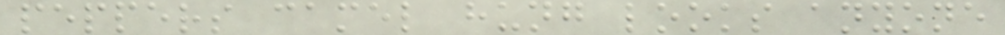peppers camel hung looks anyone
